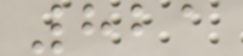821
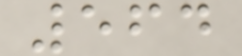564
